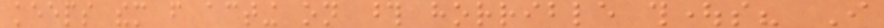keeps them from acting on those horrible thoughts? I
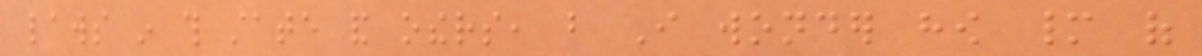laws in this state and others, but I wonder how many of
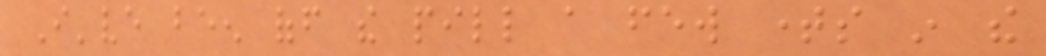I've been off the pill a few times in the
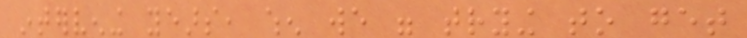intervening years, when we were trying to get
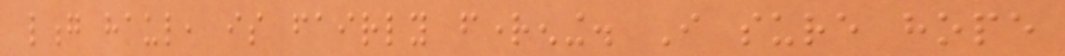long haul, is fairly frightening. I sure hope
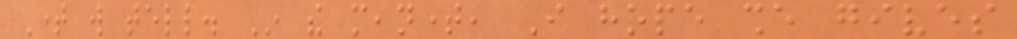Time will tell. In the meantime, I hope she gives
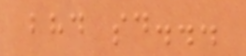bhd said...
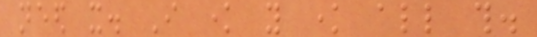need it. I know you know all this.
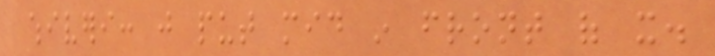whiveri: just put mid in front of it.
